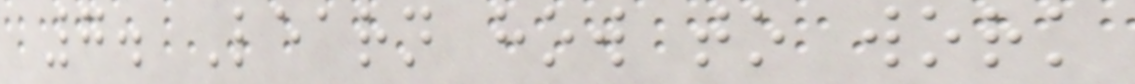7. Learn how to work
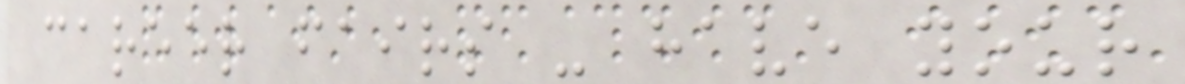career fairs - have your
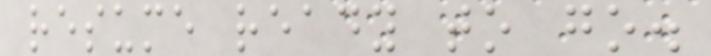resume ready to go.
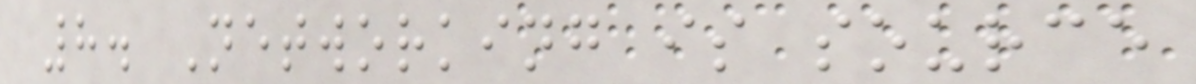8. Networking is source
